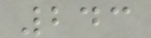243
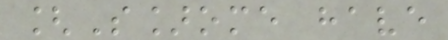[S]ome have
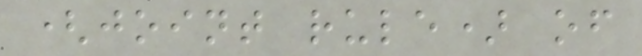(joint rule) of
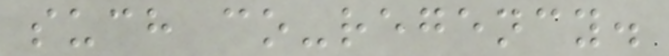such co-regency.
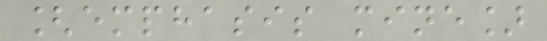[emphasis mine]
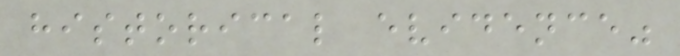historical evidence"
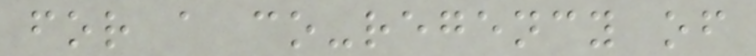for a co-regency of
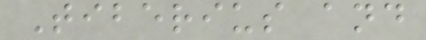Tiberius and
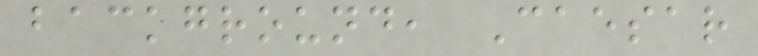background, Caesar
